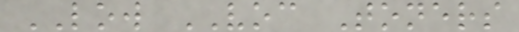LOW VOC Toners
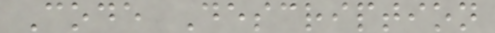Code Description
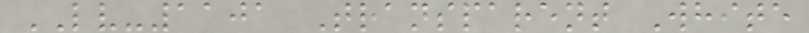LV-1101 Transparent White
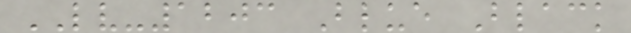LV-1203 Blue Black
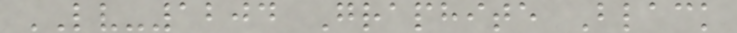LV-1204 Graphite Black
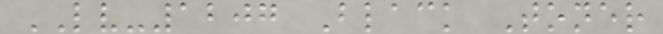LV-1207 Black Toner
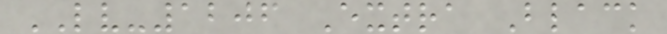LV-1206 Extra Black
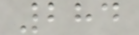284
